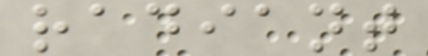radiant
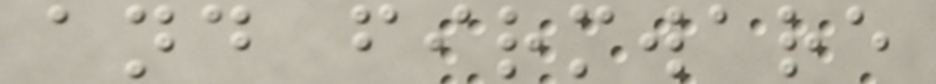and firmware
